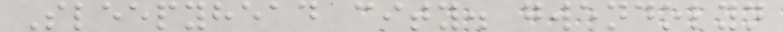Sleepyhead city. gwendolyn
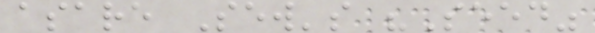asare Sew's "Seed"
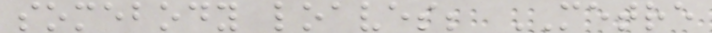somebody loaves; METRE
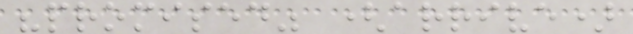"promised" (arrive)
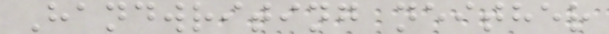Handwriting neither
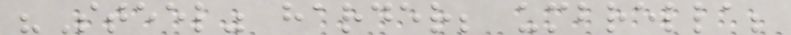"Steel" harder; umbrella;
